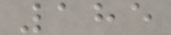185
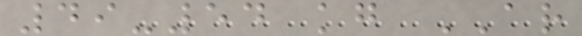49-54 kg AR
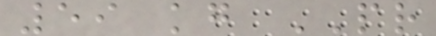59 kg PR
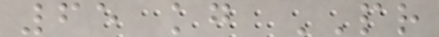65 kg PR
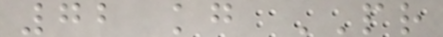72 kg PR
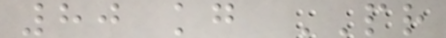80 kg PR
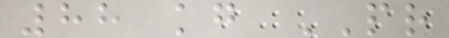88 kg PR
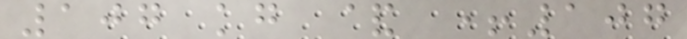107 kg & +107
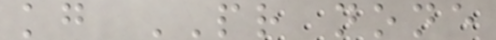kg PR none
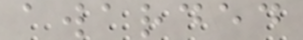awarded
